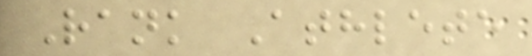Rank Athlete
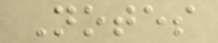Notes
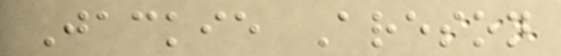Jackie Areson
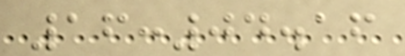16:04.16
